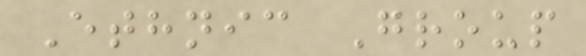Ethnic Group
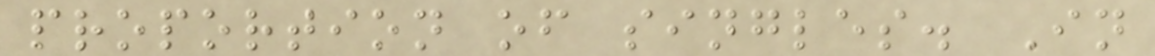proportion of singles. In
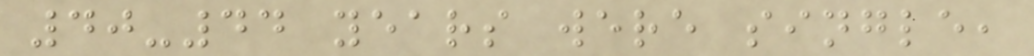40-44 years were single,
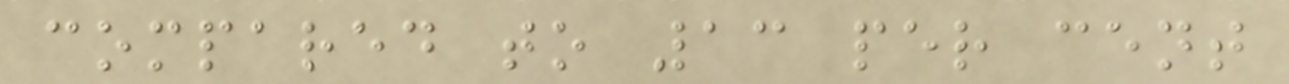compared to 13 per cent
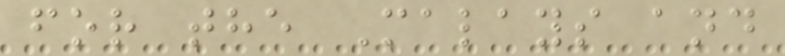for the Malays and
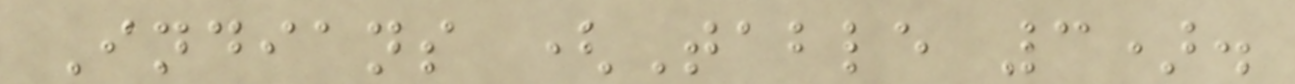Indians (Table 3).
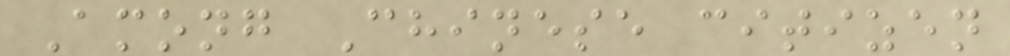Among Chinese citizen
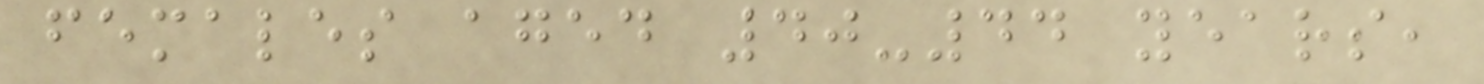females aged 40-44 years,
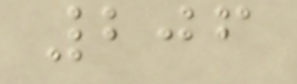206
